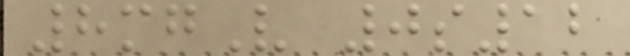8mgV 0s12
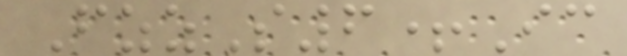FzzS6+Ic
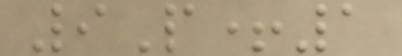9P+1
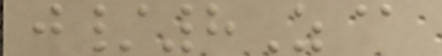j/8Z@
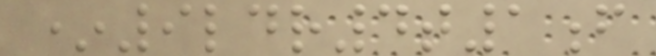*9ldr4t1f
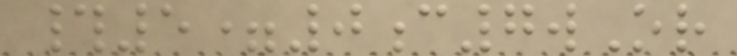#5=0c7wOr
